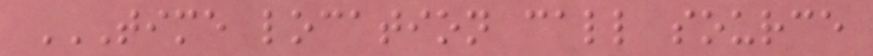TIME LOCATION CALL SOURCE
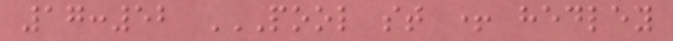17:52 POOL ST + HEDLEY
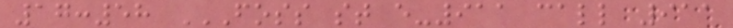17:58 FOSS ST E-911 CALL 911
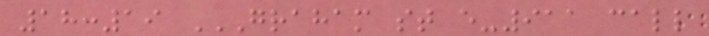18:19 GRAHAM ST E-911 CALL
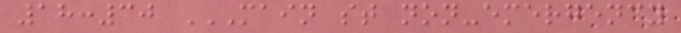18:30 MAIN ST NON-EMERGENCY
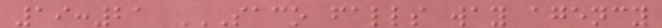19:21 SACO FALLS WAY AGENCY
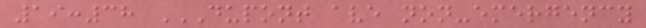19:38 DUPONT AVE NON-EMERGENCY
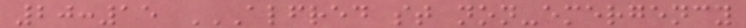20:15 ALFRED ST NON-EMERGENCY
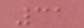31
